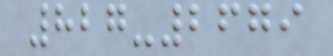827-2679
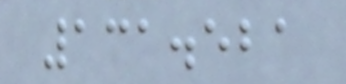131.521
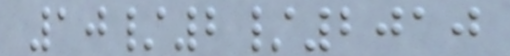10/2/2010
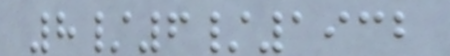8/6/1932
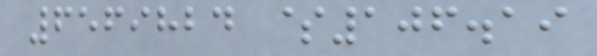6569824 $106.19
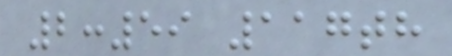2:59 117th
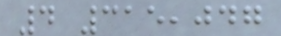4 315,047
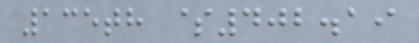135th $402.19
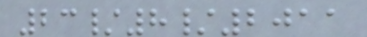23/8/2011
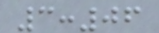3:06
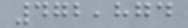472,874
